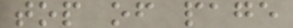top of page
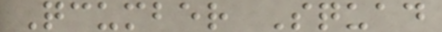Qcumber Squad
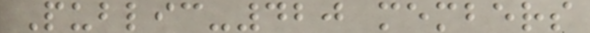Public-420 members
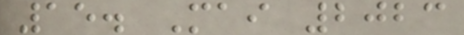15. Mai 2023
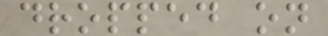dropped on
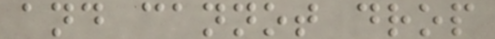and cannot drop
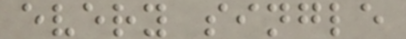every single
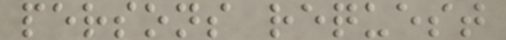persons request
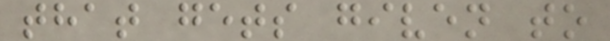that gets given to
